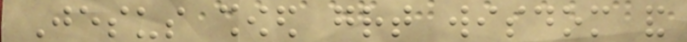Jesus showed great wisdom and
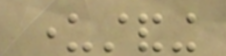understanding
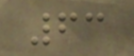63
